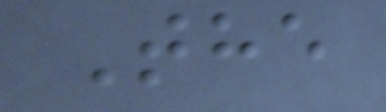The
